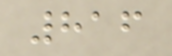816
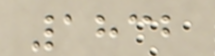1832
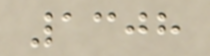1308
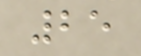25
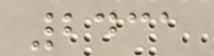2431
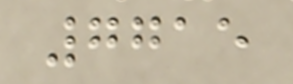7715
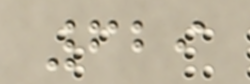629
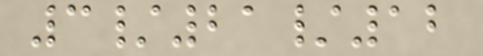3/21/12
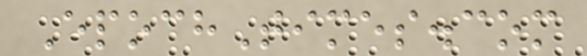EpochTimes.com
